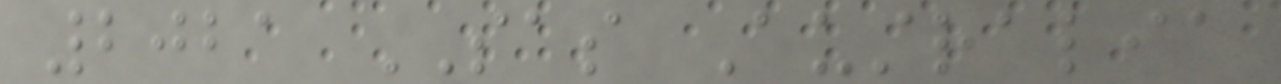2021 SAS Australia
